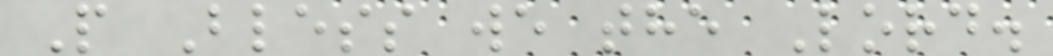P Bless we the Lord.
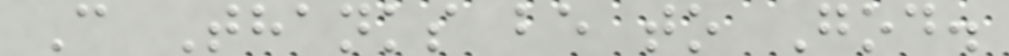C Thanks be to God.
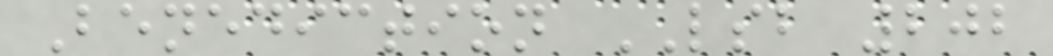Benediction LSB 202
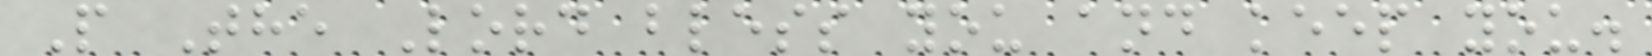P The Lord bless you and keep you.
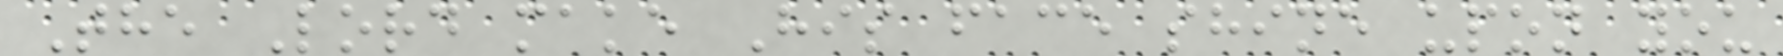The Lord make His face shine upon you
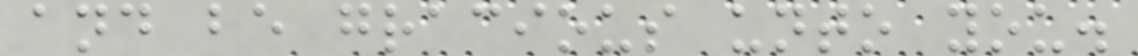and be gracious unto you.
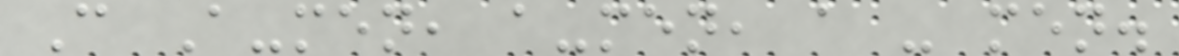C A-men, a-men, a - men.
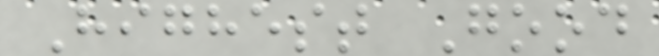Highest Good
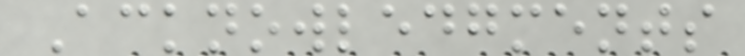Acknowledgments
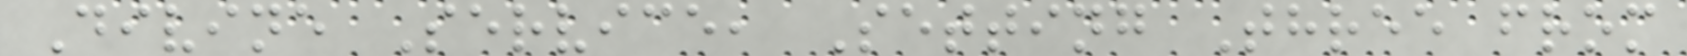Divine Service, Setting Three from
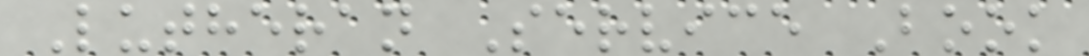Lutheran Service Book
